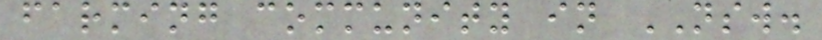farming community in NSW.
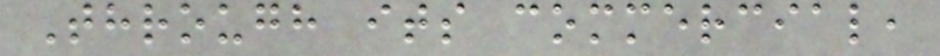Through its commercial,
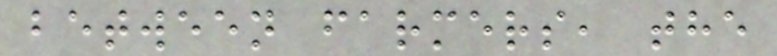between farmers, the
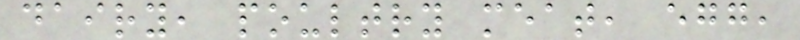dairy, poultry meat, egg,
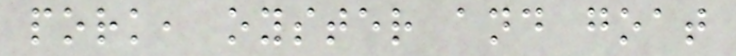pork, oyster and goat
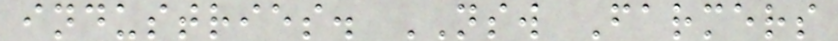industries. NSW Farmers
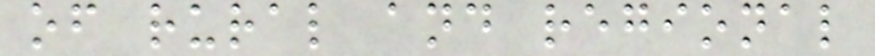of rural and regional
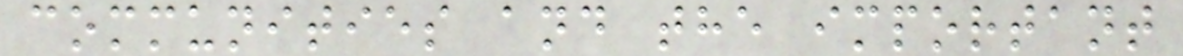communities and the important
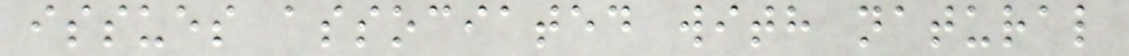issues associated with natural
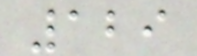129
